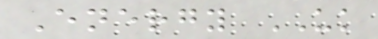Energy UK
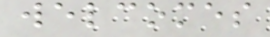welcomes
